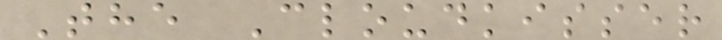The Cloudkisser
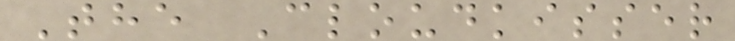The Cloudkisser
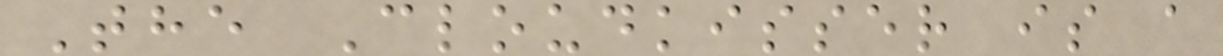The Cloudkisser is a
